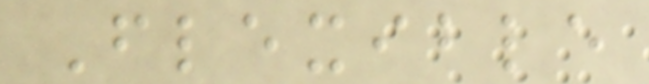Flexible
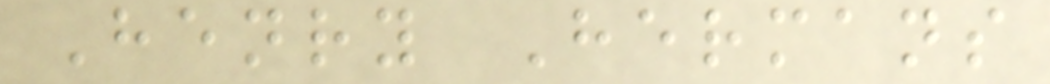Henry Hermans
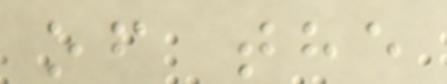of the
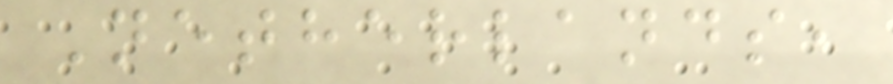Netherlands,
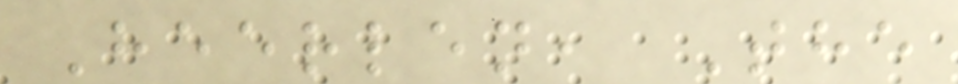Heerlen, The
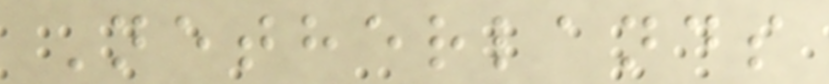Netherlands
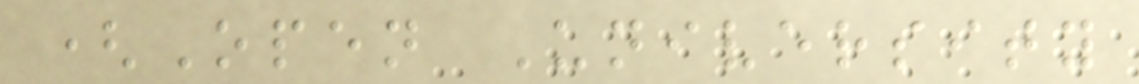(Open University
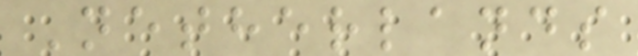Netherlands
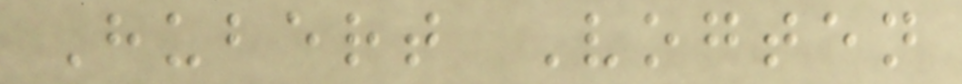Hubert Vogten
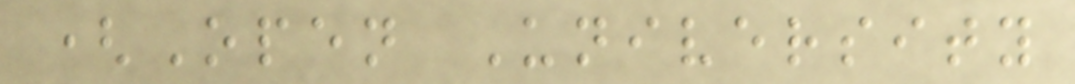(Open University
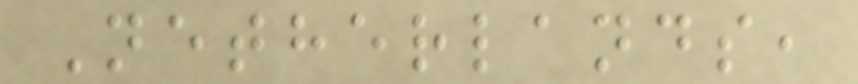Netherlands,
